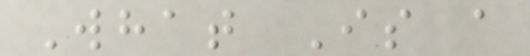What Is a
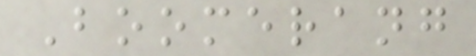Boomerang
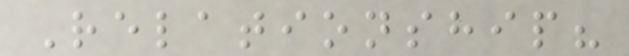Relationship?
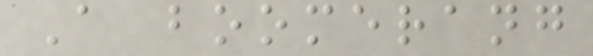A boomerang
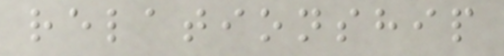relationship
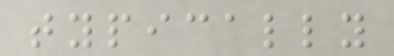typically
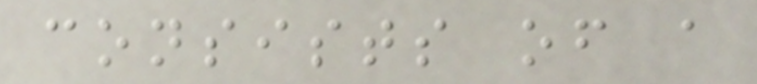consists of a
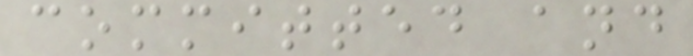committed and
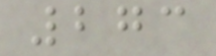273
